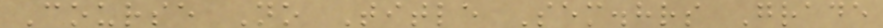Course No Title Sem.hrs Grade
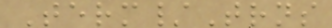Term/Trns
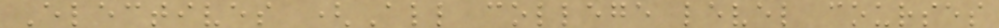Electives (All college level courses
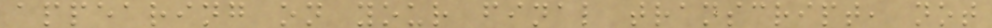appearing on your final transcript, not
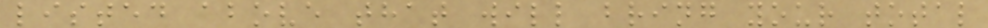listed above that will bring your total
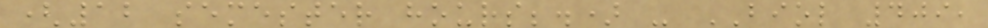(12 semester hours;.) - BIOL 409,
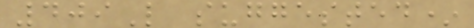409L suggested*
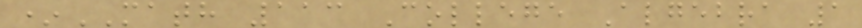*MATH 113 College Algebra 1
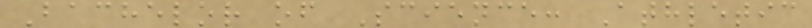Bachelor of Science: Athletic
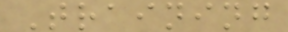Training
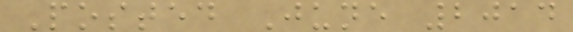Posted June 2014
